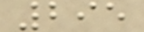295
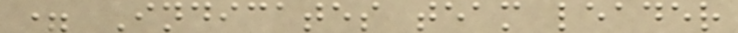= Indicates team leader
